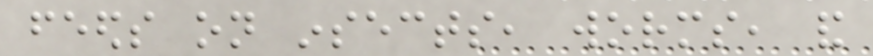feeds on insects, worms, and
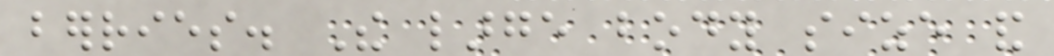berries. The large body size and
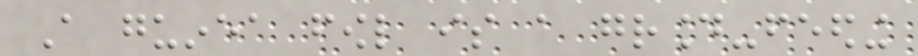A guinea fowl is a ground-feeding
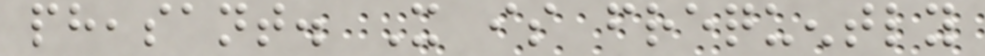pheasant. It is frequently
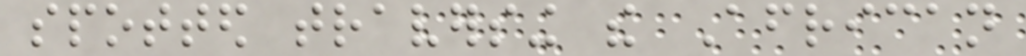spotted traversing the African
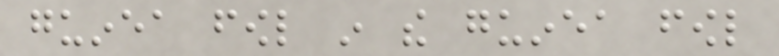guinea fowl in the guinea fowl
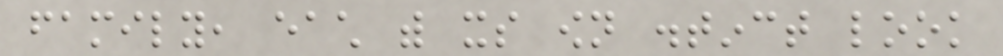family, each with its own distinct look
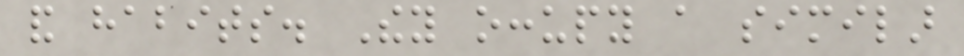and habits. They occupy a similar
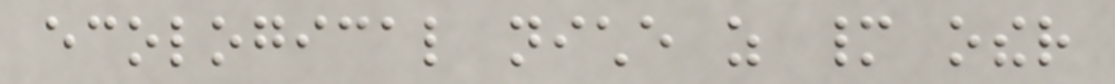ecological niche as many other
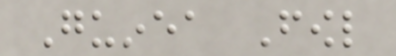Guinea Fowl
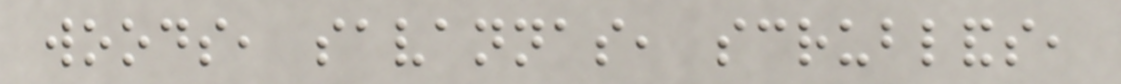woods, savannas, scrublands,
